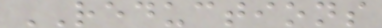REDUCTIONS
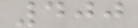400
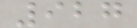927
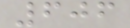606
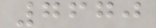7670
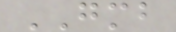GMB
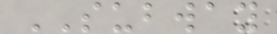SUBWAY
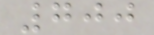700
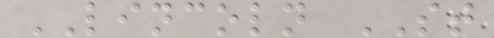LINCOLN ST
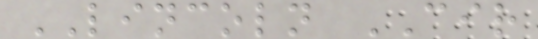LINCOLN CIR
